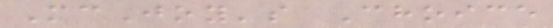McJoy's Choice
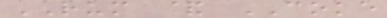RUM & COKE
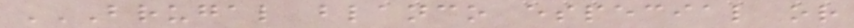BRUGAL BLANCO ESPECIAL OR
